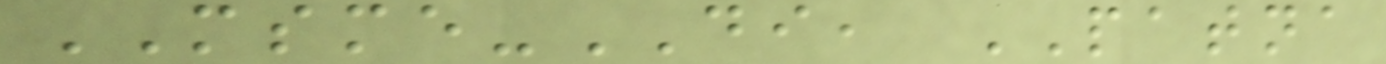MSME-DI, PATNA
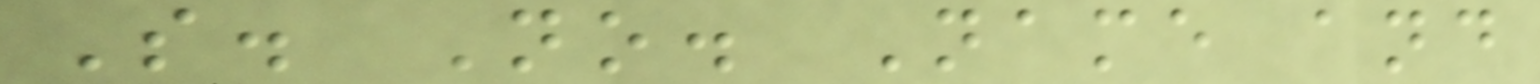S. No. Name and
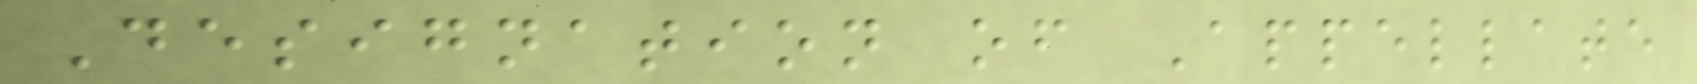Designation of Appellate
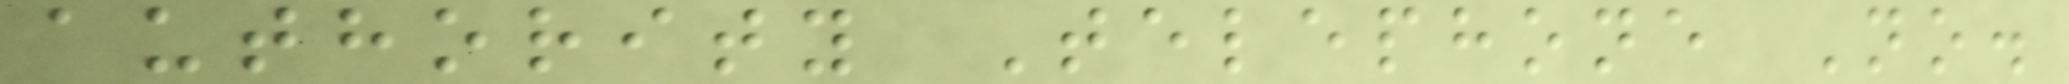authority Telephone No.
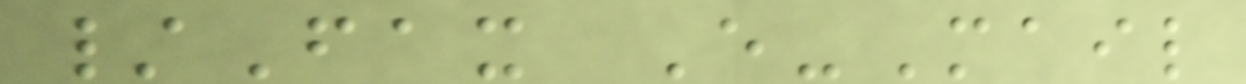/Fax E-Mail
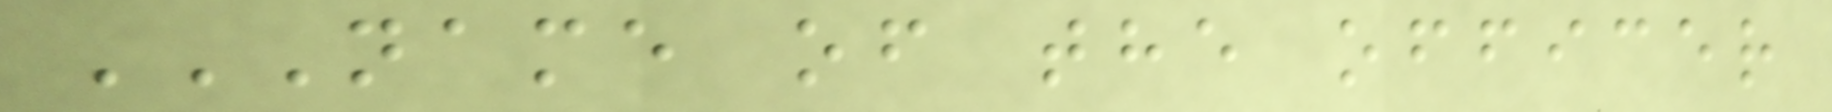NAME OF THE OFFICER
